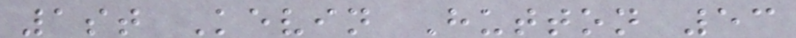1st Kevin Hutton 53
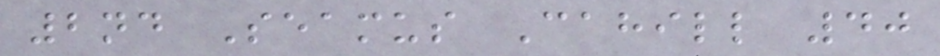2nd Seamus Cahill 40
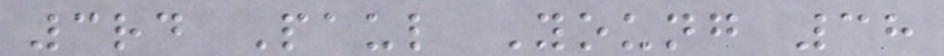3rd Paul Young 38
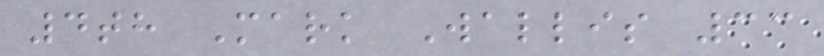4th Mark Wallis 33
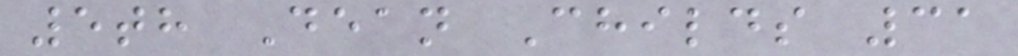5th Dean Childs 31
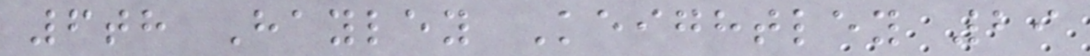6th Hayley Keightley 29
